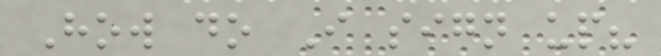How do I sign up?
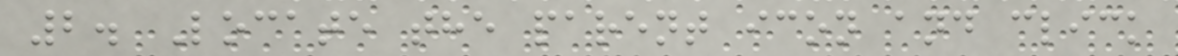2. Locate the parent icon and click
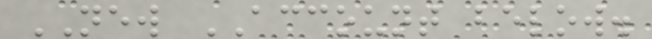NEW ACCOUNT below.
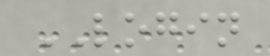LOGIN
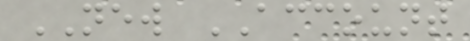NEW ACCOUNT
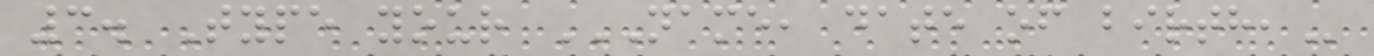3. Type your NAME, DATE OF BIRTH,
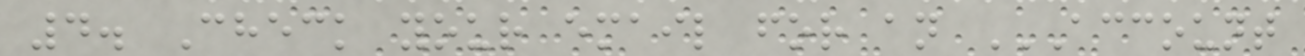4. Check your email for an ACCOUNT
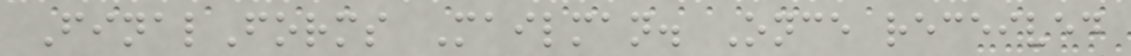FinalForms Mailman. Once received
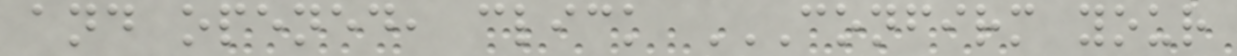and opened, click CONFIRM YOUR
